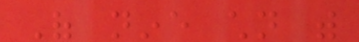Of nine children with
